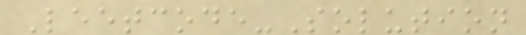Leetcode-Solution
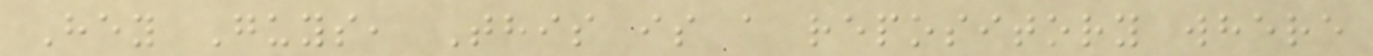Hey Guys, This is a repository where
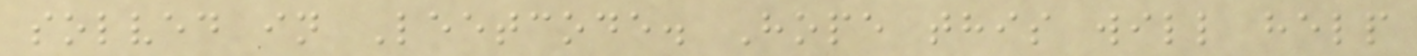solved in Leetcode. Hope this will help
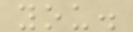you.
